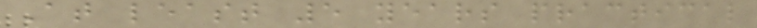At least 5 years practical
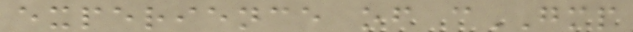experience of cGMP
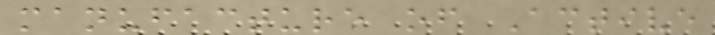manufacture of Active
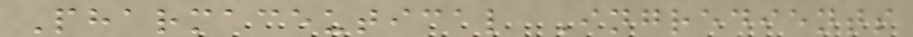Pharmaceutical Ingredients
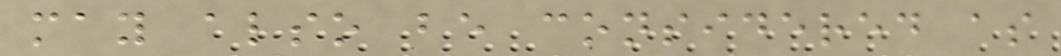may also be considered as
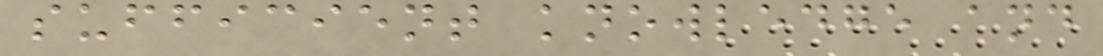sufficient knowledge and
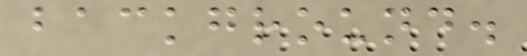background.
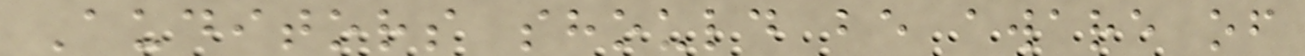Auditors should be aware of
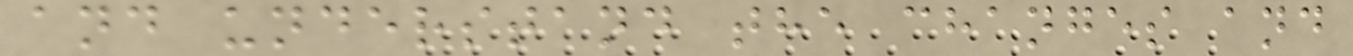and understand the changes and
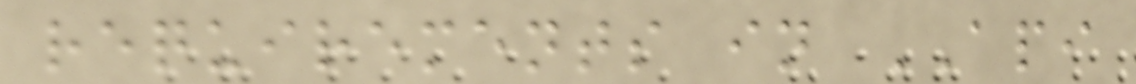requirements in API
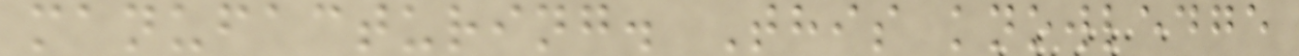manufacturing. This knowledge
